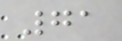71
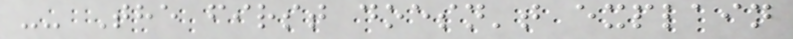-- The first doesn't explain
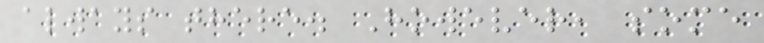always there. However, some
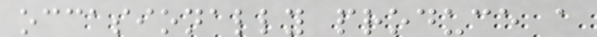occasionally produce a
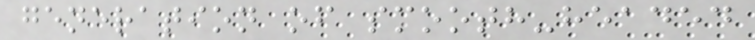generation of smooth-headed
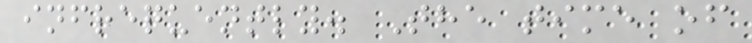infrequently. The time of
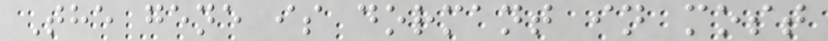The gene is dormant in most
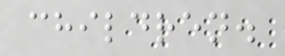children.
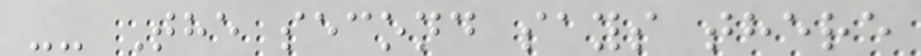-- The second says there
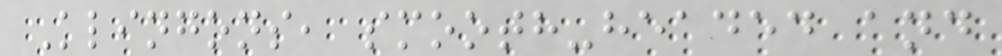Klingons, smooth-headed and
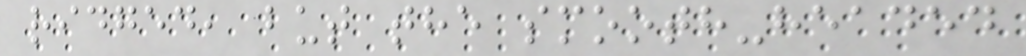ridged, but the smooth-headed
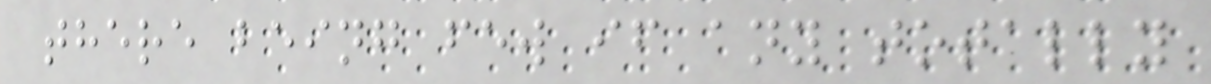there being few if any totally
